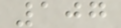107
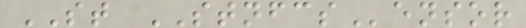ST STNFCSensor
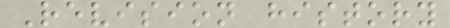Revision history
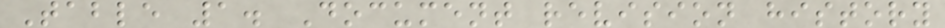Table 1. Document revision history
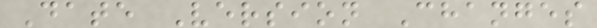Date Version Changes
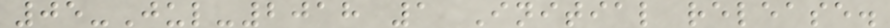05-Jul-2018 1 Initial release.
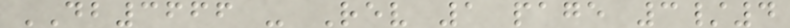DB3666 - Rev 1 page 3/4
